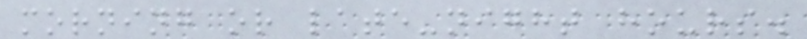morning or late-night hours.
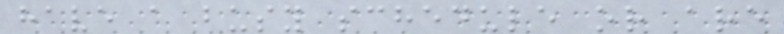have a busy schedule or are
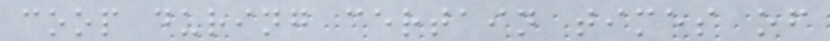coop during certain times of
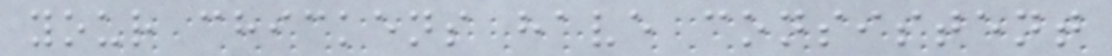your chickens have consistent
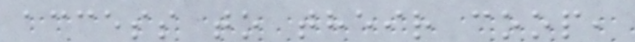access to their coop,
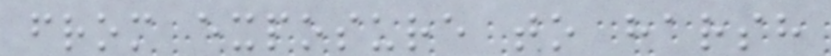from exposure to harsh
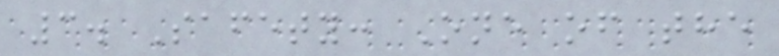3. Safety: One of the
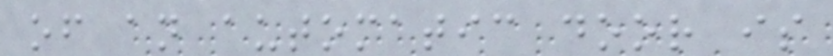of an automatic door is
